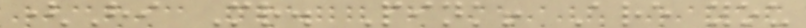(Hi Mr. Pink! Are you
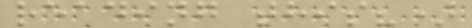reading this?)
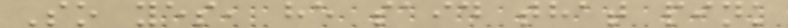So yes, he said that pink
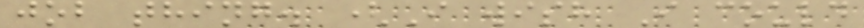job thing. (I wish I could
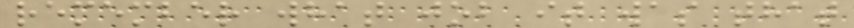remember what job it was that
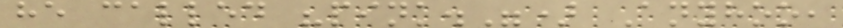he called "pink.") Anyhoo,
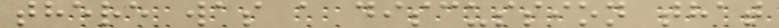there was a discussion that
